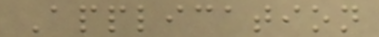Application
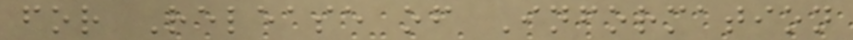for Release of Information
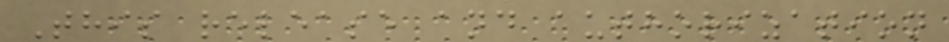This release and authorization
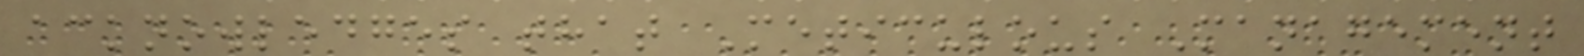acknowledges that Meticulous Management
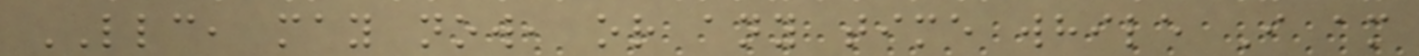LLC, may now, or any time while I am
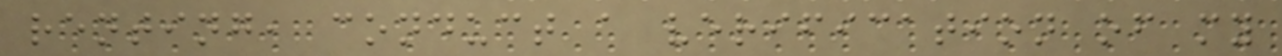renting, conduct a verification of my
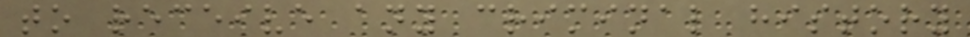to receive any criminal history
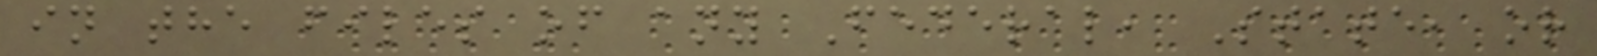in the files of any Federal, State, or
